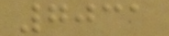7031
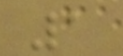1
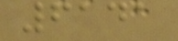6141
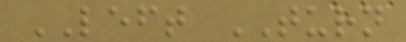LEFT TURN
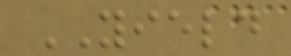YIELD
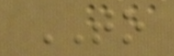TO
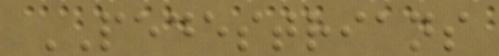PEDESTRIANS
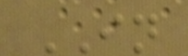IN
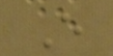E
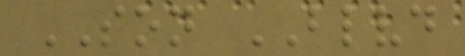SON BLVD
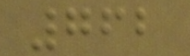762
